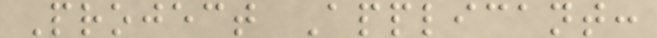Project Applicant:
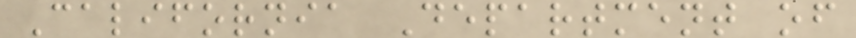California Department of
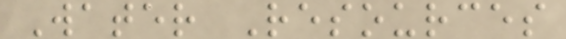Water Resources
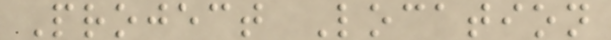Project Location
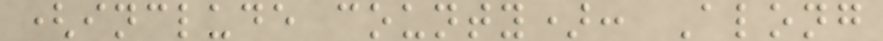(include county): Along
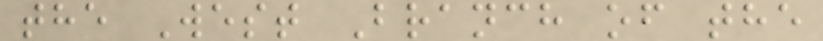the West Branch of the
